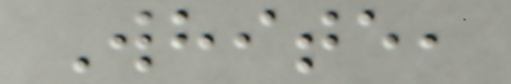White,
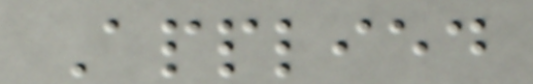Applied
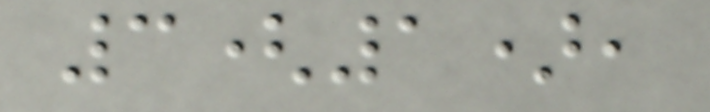3(1),
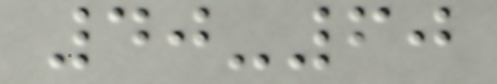40-60
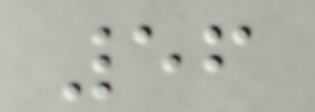56
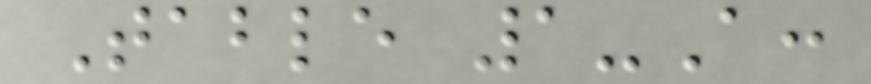Table 1-A:
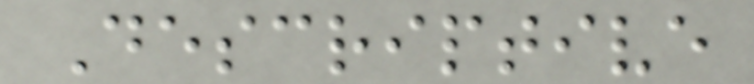Descriptive
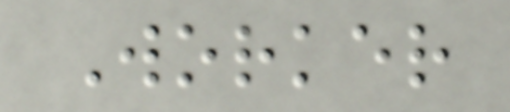Worker
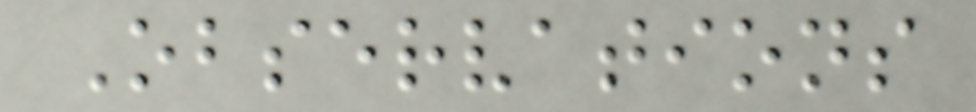Observations
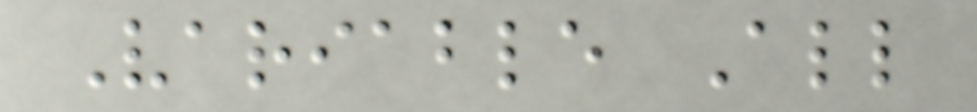Variable All
